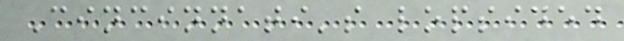Cincinnati's lopsided
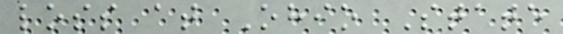loss at Ohio State
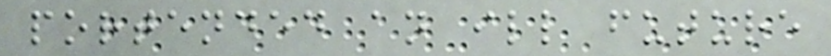portended an ill future
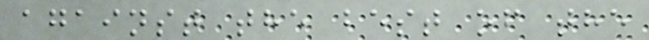against the best of the
